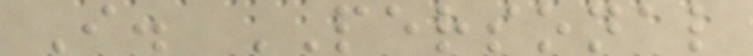I. PERSONAL
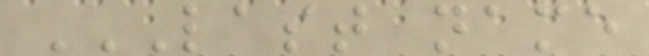LAST NAME
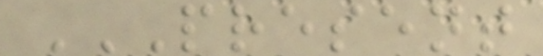PRESENT
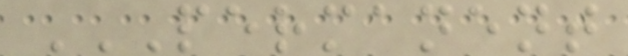PERMANENT
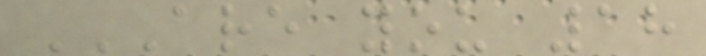ARE YOU 18
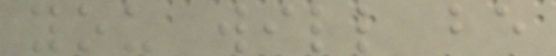you will be
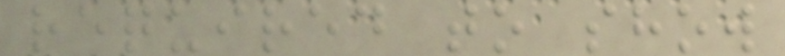required to show
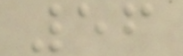56
